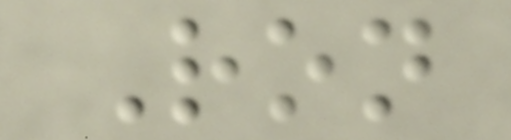Ron
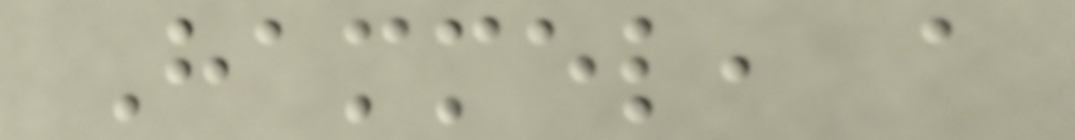Hammel, a
